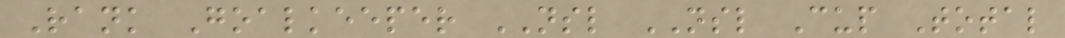Rank Goalkeeper NSL NSL Cup Total
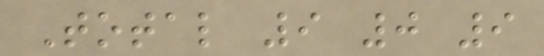Total 9 0 9
